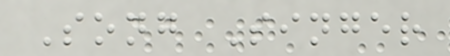Song Singer
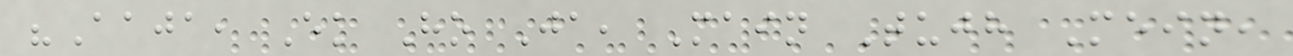"Aaja, Ek Ho Ja, Main Tujh Mein,
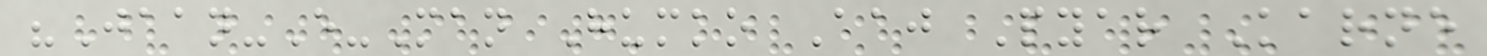"Jaan-E-Man Humko Aaj Pyar Karne
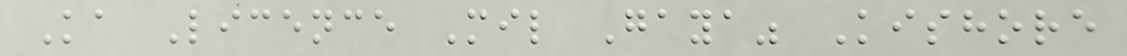Ka Licence Mil Gaya" Kishore
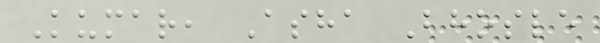Kumar, Asha Bhosle
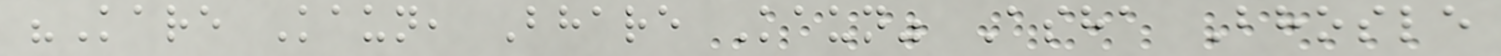"Kare Kaun, Bhare Kaun" Asha Bhosle
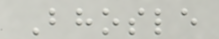Bhosle
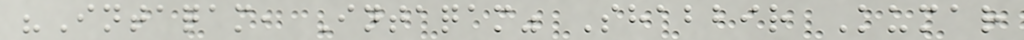"Intaqam, Intaqam" Shabbir Kumar
